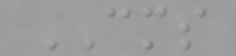CMS
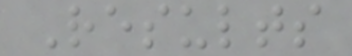Results
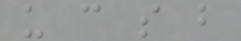u c s b
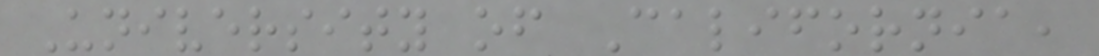University of California,
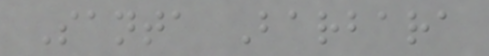Santa Barbara
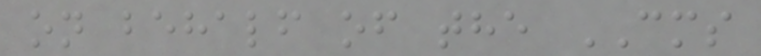on behalf of the CMS
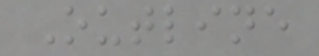Outline
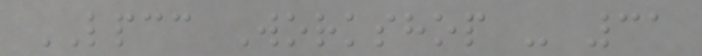LPCC Workshop - 31
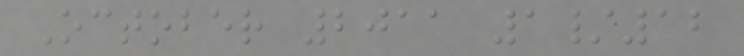October 2011 1/12
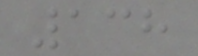138
